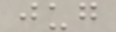jug
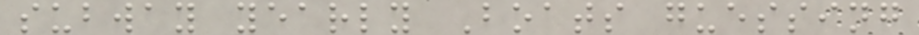subway yearly Boats guessing
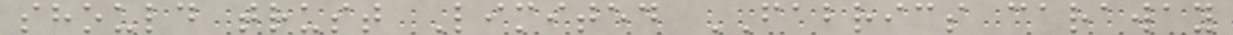should trust Limited FABRICS caraway
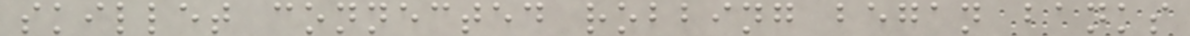skillet connected robbing began banks
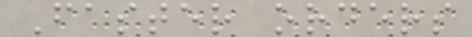Faster orders
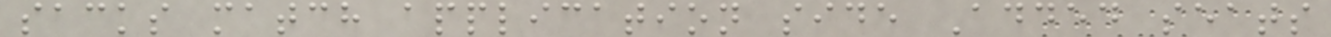sacks match application side Added seats
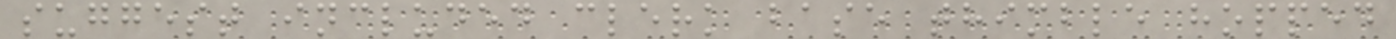suggest included clerk base thimble hopped
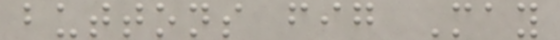buttons fig May
